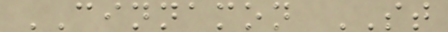CINNAMON ST
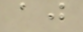aj
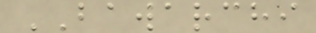BAWARCHI
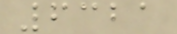6321
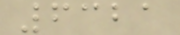6321
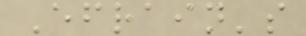Efrain's
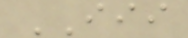III
